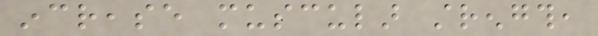increase muscular strength,
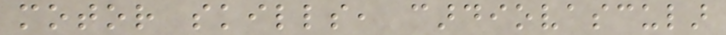motor skills, cardiovascular
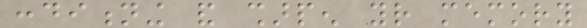conditioning and sharpen your memory
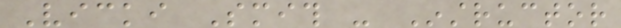Vicki Smith - Instructor
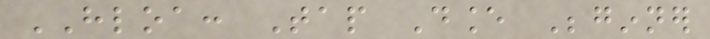HLOA: Tap Dance Beginner
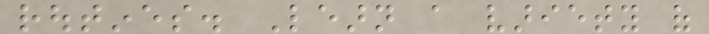routines. Learn a variety of
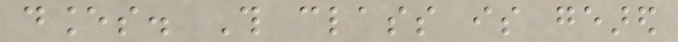dances. This class is geared
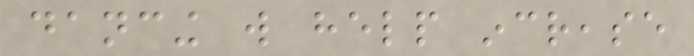dancing will help increase
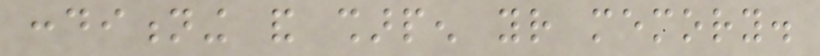conditioning and sharpen your memory.
